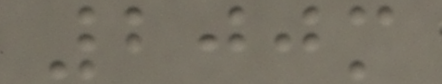200m
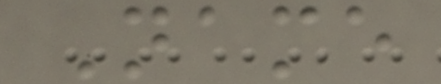Name
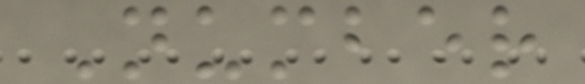Number
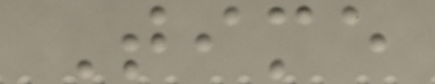Time
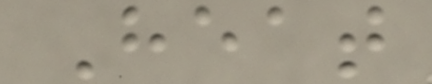Heat
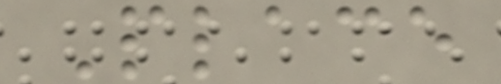Place
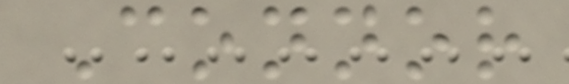Connor
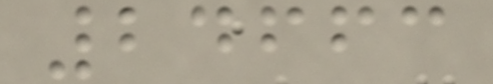24663
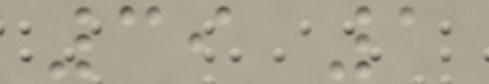39 1
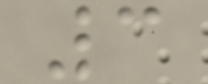3
